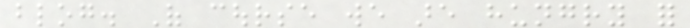blog. Of course we are hungry for
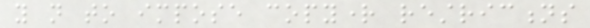you not to impose copyright restrictions
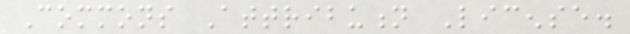Commons Attribution License.
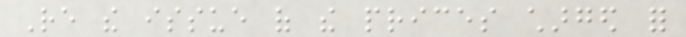Re the issue of the prices charged for
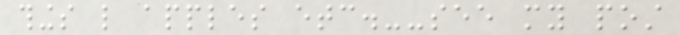things like apples etc.--see my post
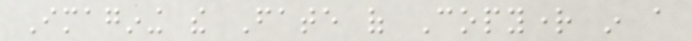Imagining the Fate of Copyright in a
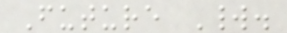Future World.
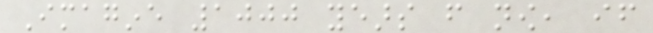Imagine 1000 years from now, if
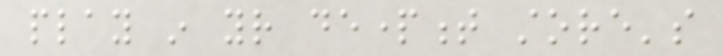play in your department store's
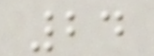24
